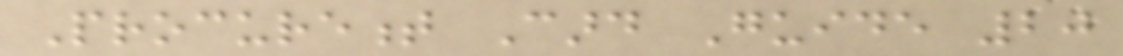Procurement Card Guide 20
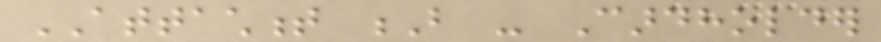ATTACHMENT B - Cardholder
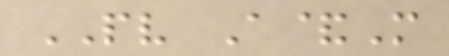PV A&M
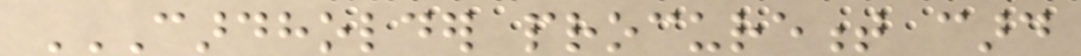CARDHOLDER PROCUREMENT CARD
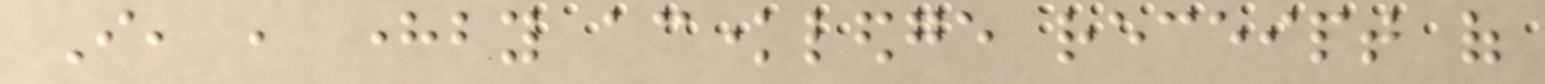I, , hereby acknowledge receipt of
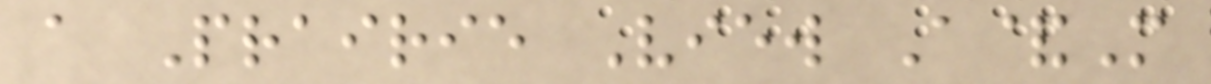a Prairie View A&M
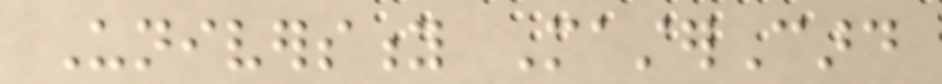University MasterCard
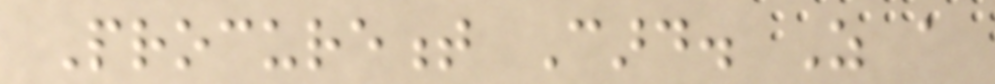Procurement Card. As a
